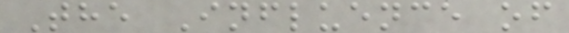The Influence of
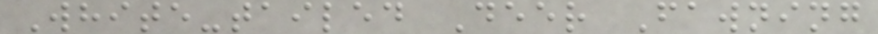White-tailed Deer Fawning
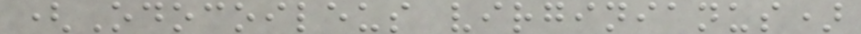(Odocoileus virginianus)
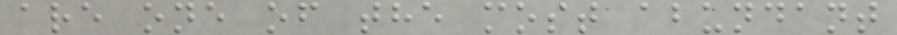are one of the most abundant
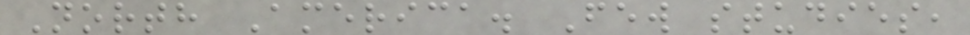North America. Few studies,
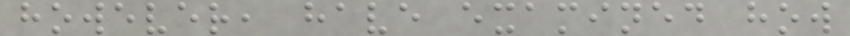however, have examined how
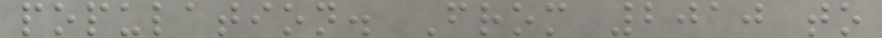population. From 2010 to
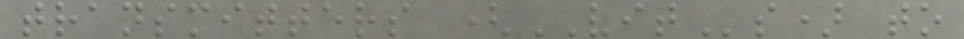transmitters (VITs) to
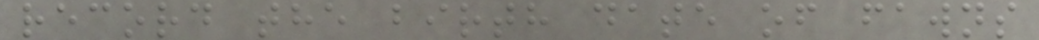record the birth date of fawns
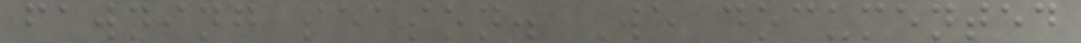fawning season. We documented
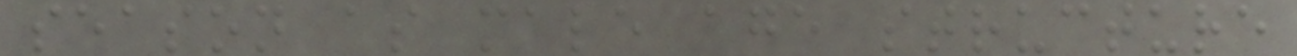season as male age structure
